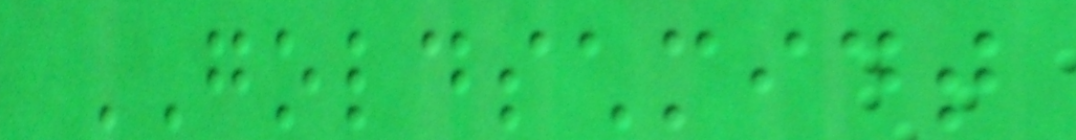GOLDSCHMIDT
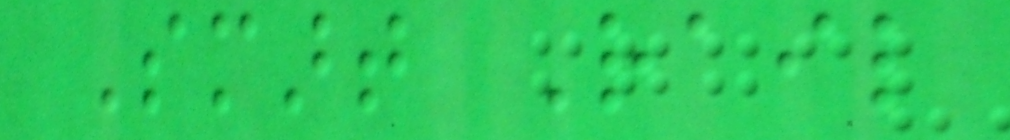Smart Rail
